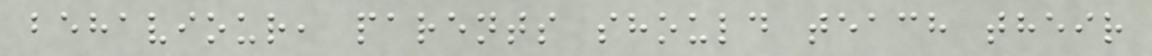behaviour, parents should teach their
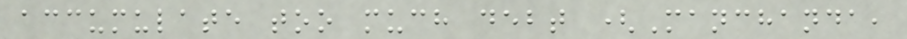accumulate too much debt (Manchanda,
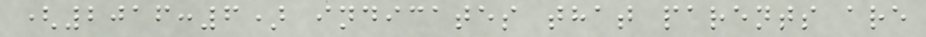(2016:6) indicates that parents are
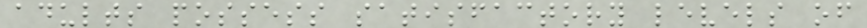adults possess satisfactory levels of
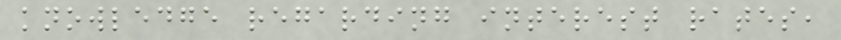knowledge regarding interest rates,
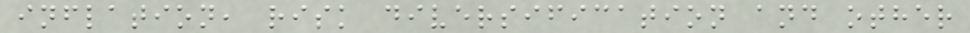inflation, risk diversification and other
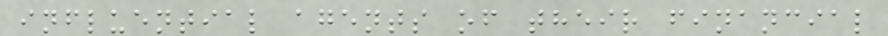influential agents of their financial
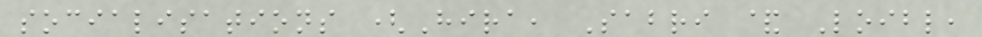socialisations (Hira, Sabri & Loibl,
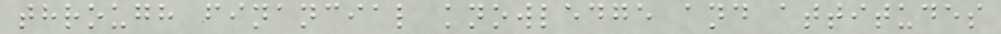through financial knowledge and attitudes
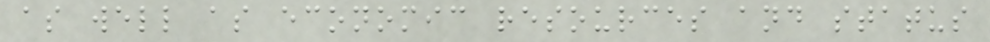as well as economic resources and status
